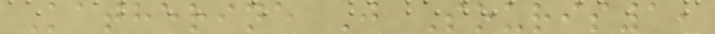Katherine J Souris1,
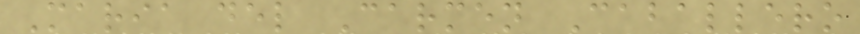Maria del Carmen Caballero
